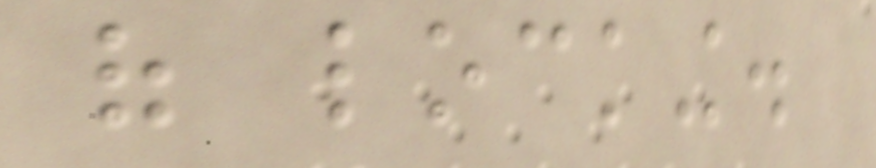of locking.
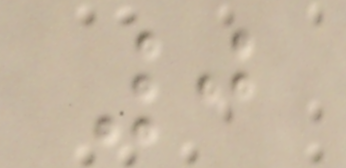0
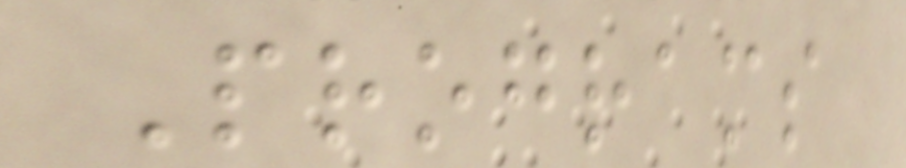Programs
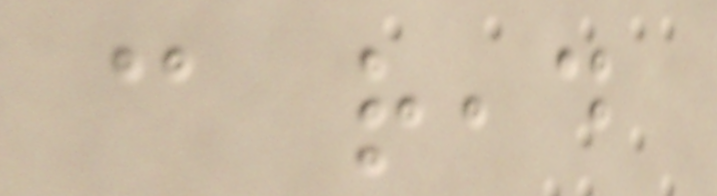can read
